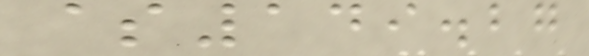$149.27
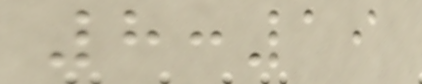8:19
